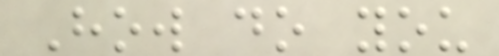How do you
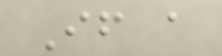If a
